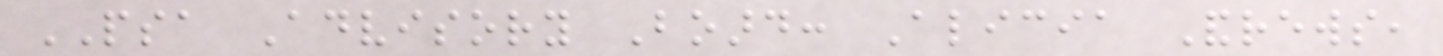PSA Advisory Board: Alicia Andrews,
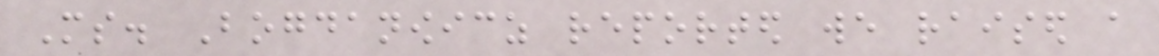Ms. Bogdanowicz reported we raised a
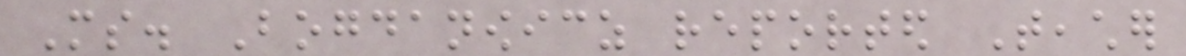Ms. Bogdanowicz reported Teacher
